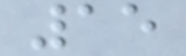15
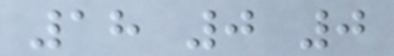18 0 0
